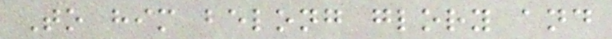To him belong glory and
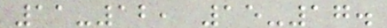11-12, 15-17.
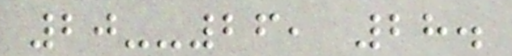20--26, 28.
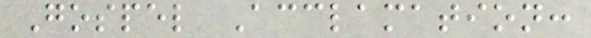Gospel Acclamation:
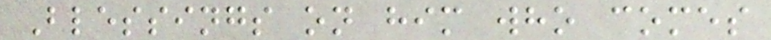Blessings on him who comes
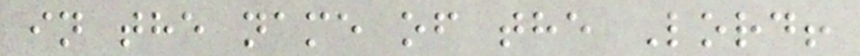in the name of the Lord!
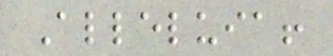Alleluia!
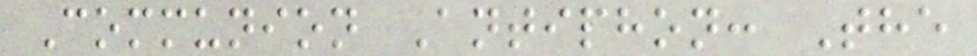Communion Antiphon: The
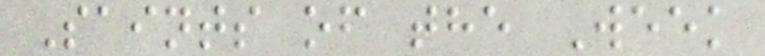Saints of the Week
